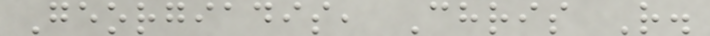Georgiadis, Chris R.
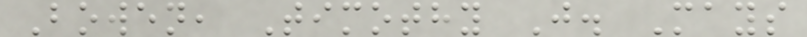Bowen, Timothy J. Mays
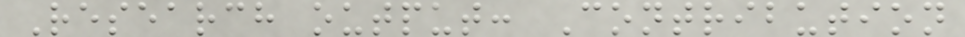Research output: Contribution
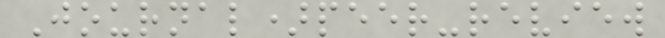Journal)peer-review
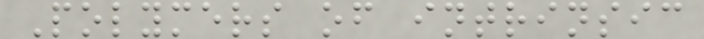Polymers of intrinsic
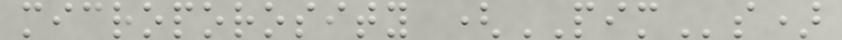microporosity (PIMs)
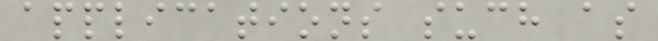applications such as
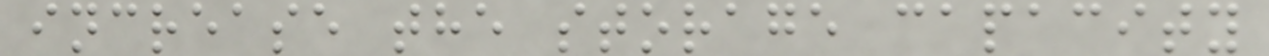increase the storage capacity
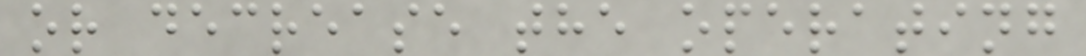or decrease the operating
